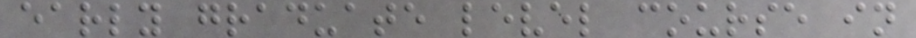early graduate level course in
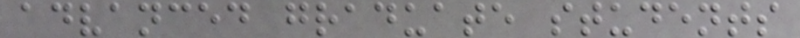advanced graduate students
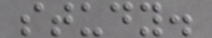study.
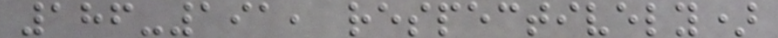186-191, respectively)
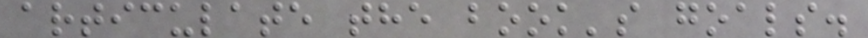articulate the book's goals.
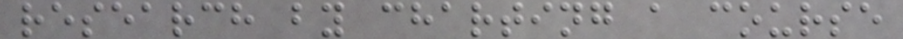research by charting a course
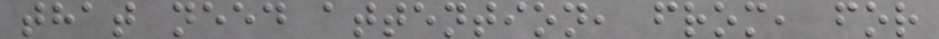that need attention, from, for
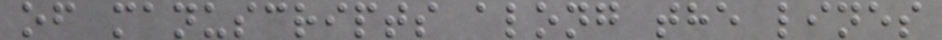of manuscripts along the lines
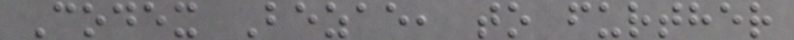Codex Bezae, to further
